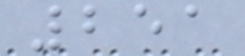251
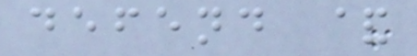defend &
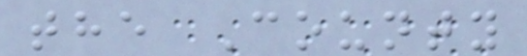the County
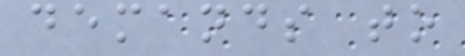demands to
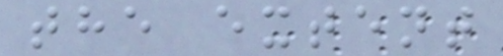the extent
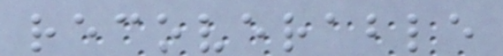recoverable
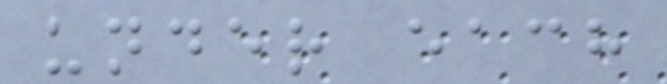under each
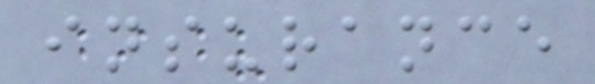insurance
